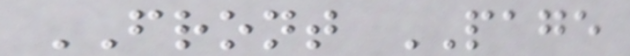FRONT PAGE
